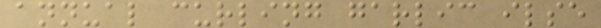annual curling garlic ilse
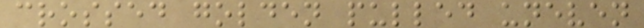crossed golden pulled uneven
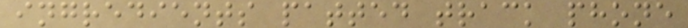ingredients patted track phone
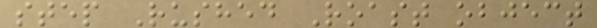step Rushed Roast object
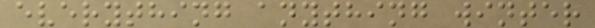everything anything winter
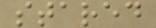stared
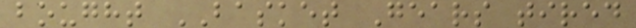bought BASKET Gears tired
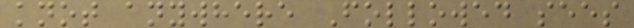knot anywhere Followed sees
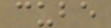cube
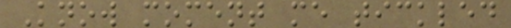Know moment me tickled
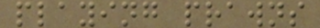playing prawns
